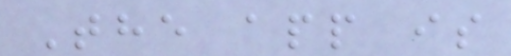The app is
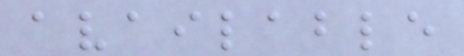available
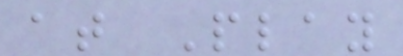at Play
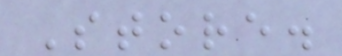Store.
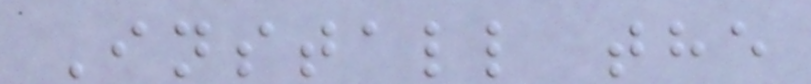Install the
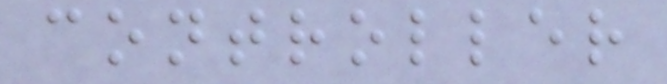controller
